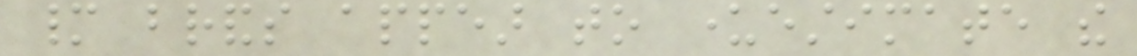many brands appear to underestimate the
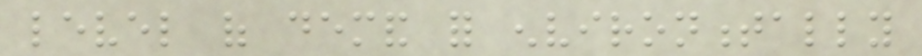level of demand for environmentally
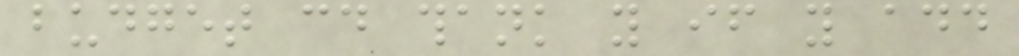budget could thank you if you add
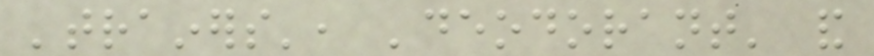'trainers', 'deodorant' and
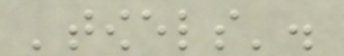'towels'.
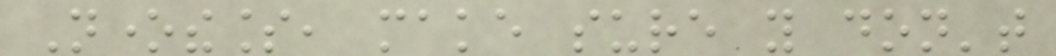Nonetheless, make sure you don't
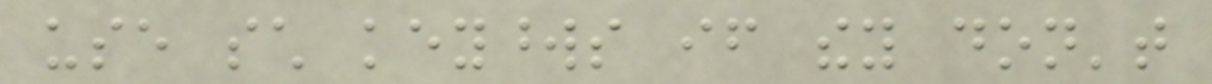use such keywords if they don't
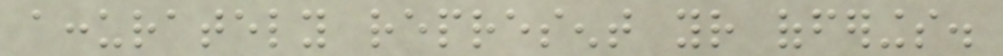accurately represent your offerings.
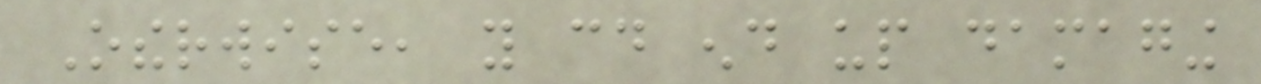Otherwise, you could end up damaging
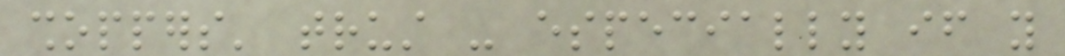shoppers' trust - especially if you
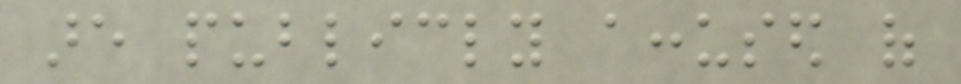are publicly accused of
